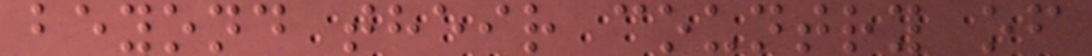beyond their country of
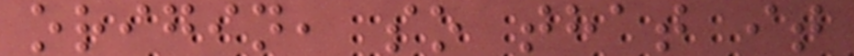origin, so that it
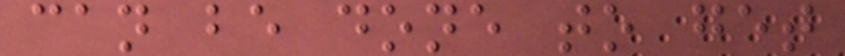can be done to get
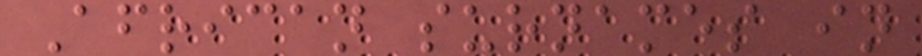African surnames in
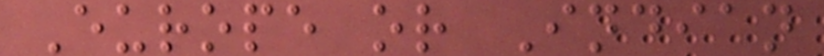Europe or Indian
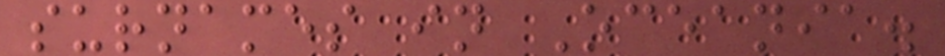surnames in Oceania.
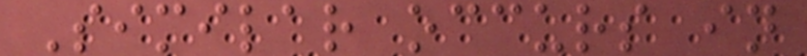Similar occurs in
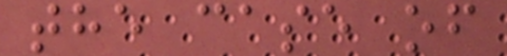the case of
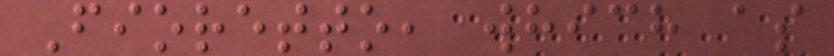Fioretto, which as
